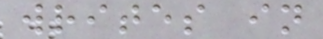writes in
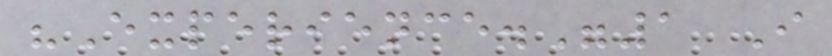"Experience."1 I
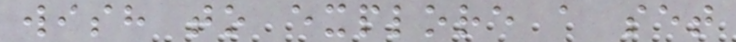wish to explore a set
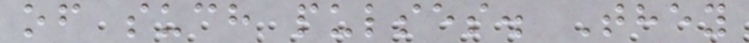of such pulses. They
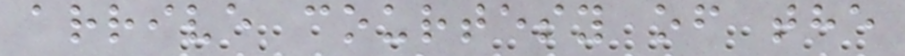arrive courtesy of the
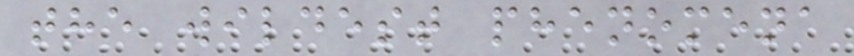the wildest phenomena
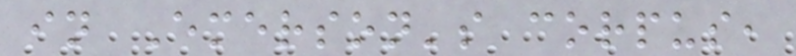in Emerson's corpus,
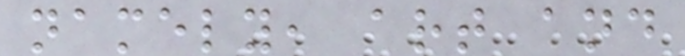namely, art and
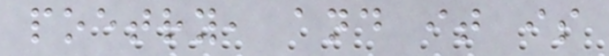poetry, and it is
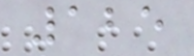125
